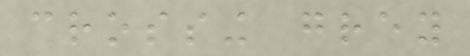crossing grey
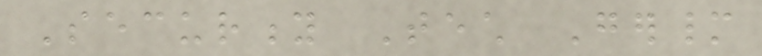Security Tech Germany
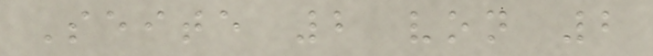Seite 2 von 2
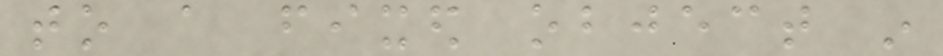to a fixed object in
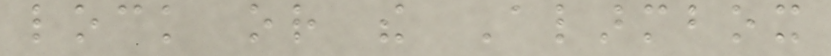lock or the Alarmbox
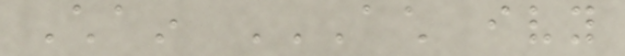Chain ACH IVY
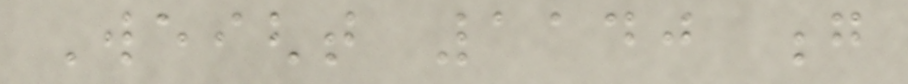Weight 1140 g
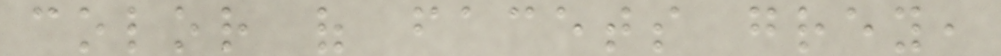color of facets grey,
